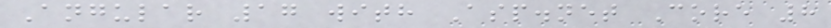Angular 17 with Asp.net Core 8
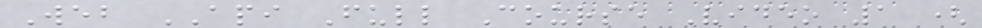Web API Full Course Video 1 (
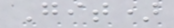Git)
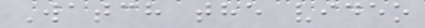Watch the video
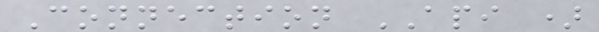Connection API )
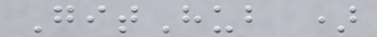GitHub )
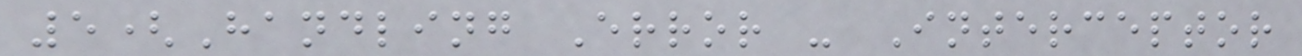5(Handling Error - Interceptor
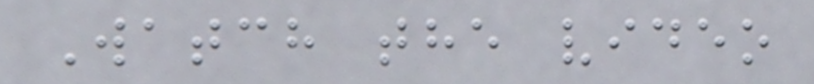Watch the video
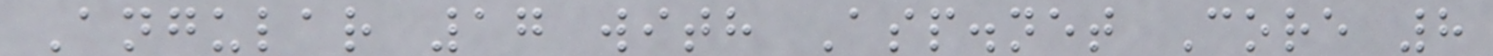Angular 17 with Asp.net Core 8
